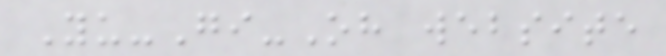Yu-Gi-Oh website
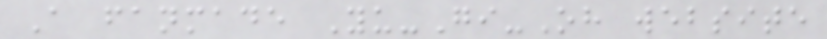A fanmade Yu-Gi-Oh website
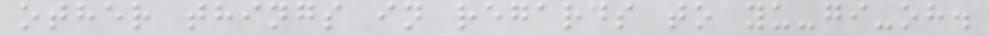other things in regards to yu-gi-oh.
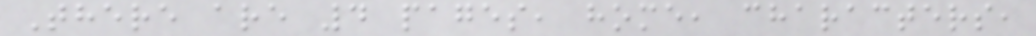There are 4 pages, home, characters,
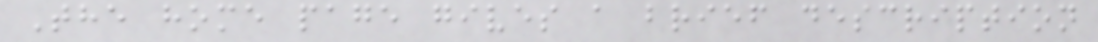The home page gives a brief description
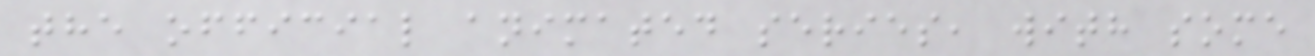the official animated series, with some
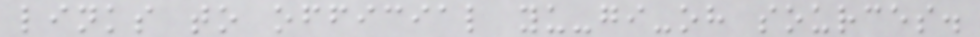links to official yu-gi-oh sources.
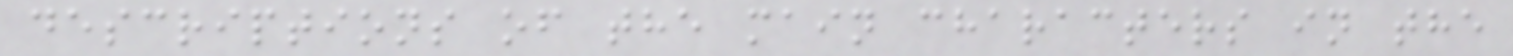descriptions of the main characters in the
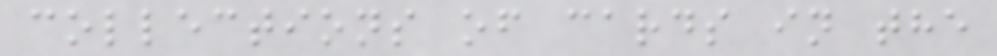collections of cards in the
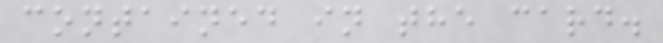contained in the card.
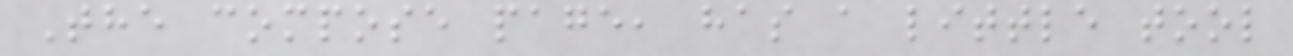The compose page, has a little tool
